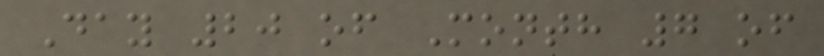Day 20 of Month 7 of
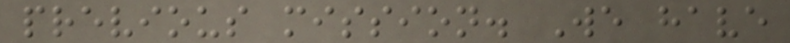previous mission. We have
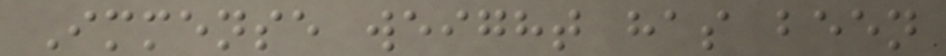Immense weight has been
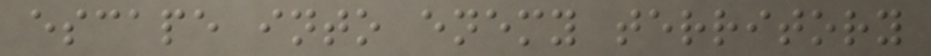escape into enemy territory
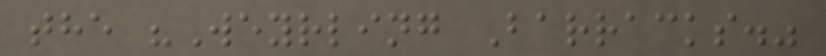the "Weyrling Barracks."
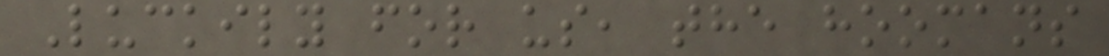Luckily for us, the hoomans
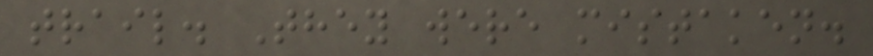trail. They were mistaken.
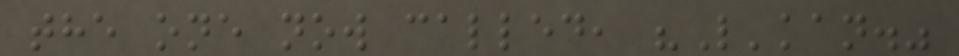the one now called, "L'kan."
